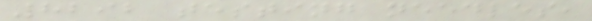8292 testing needles,
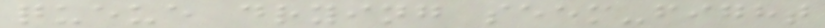queue drying seem-fight
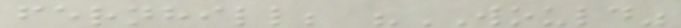fernhill; "WOULD"
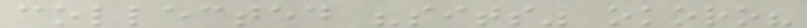collected "sits" okoro?
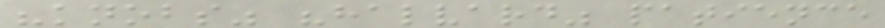"knobs" "halvard" patience
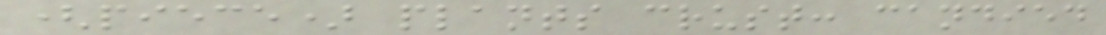(piece) plants crust: candied
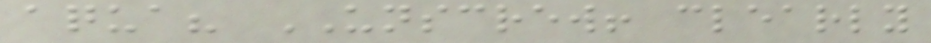aqua? UNSCREW! clearly
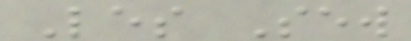Les Sew
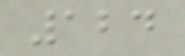124
